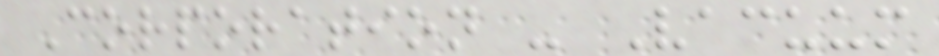Corporation - Vacuum
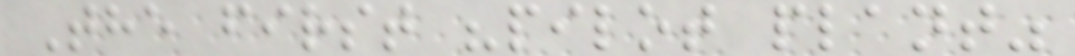The first "pilot plant"
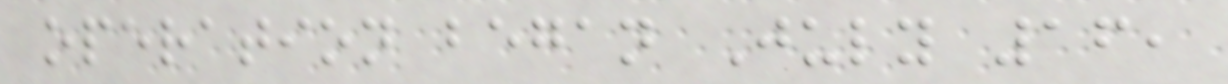operation began July 16,
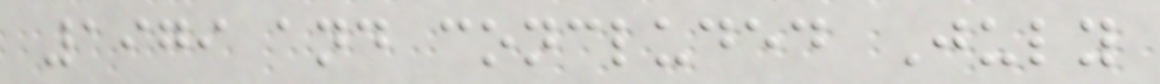1979 and concluded July
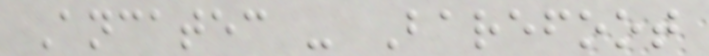Ancatec - Barefoot
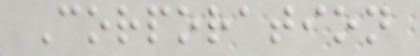Corporation
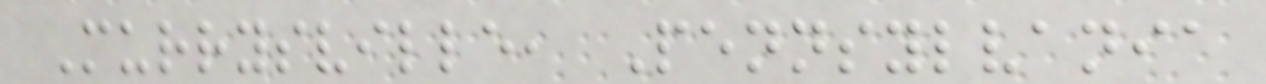Murrysville, Pennsylvania
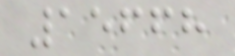15668
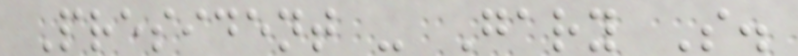President - Gary S.
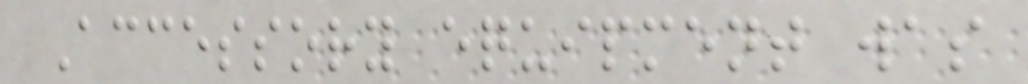Accessory equipment was
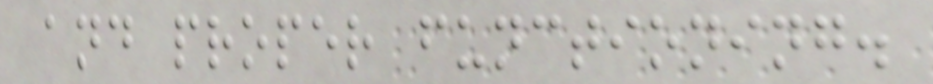and proper functioning.
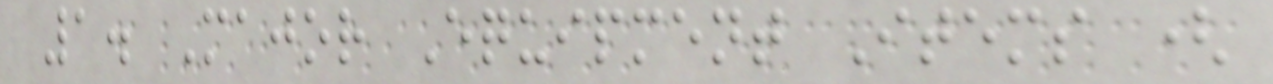1. Major Equipment Items (
